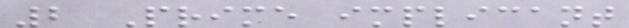2 Prime implicant
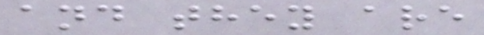and they are
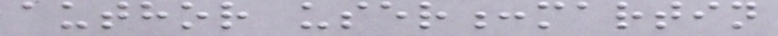author user:martin
